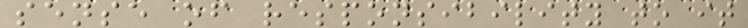sense of responsibility to it
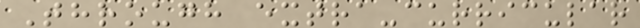Through extra-curricular
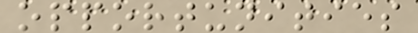opportunities
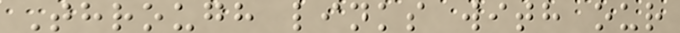Through links with our
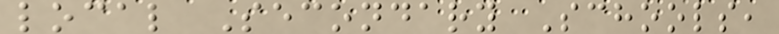local Secondary Schools,
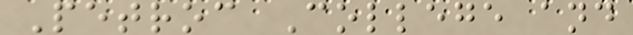Petroc College and
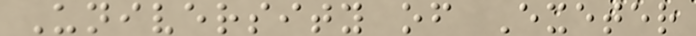University of Exeter
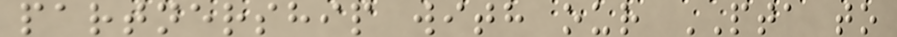partnership with our PTA to
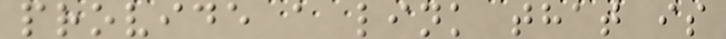provide a link that is
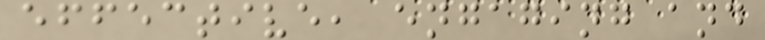effective, engaging and
